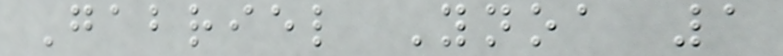Gabriel Ynoa 1
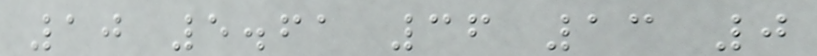10 5.61 36 13 0
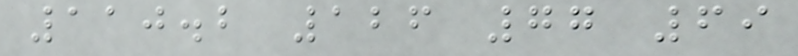110.2 126 77 69
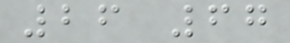26 67
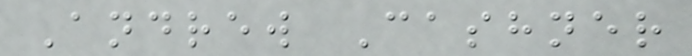Andrew Cashner
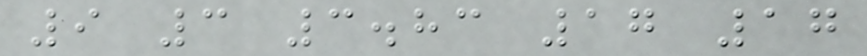9 3 3.83 17 17
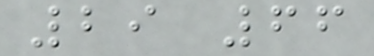29 66
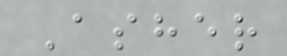Asher
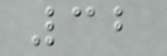32
